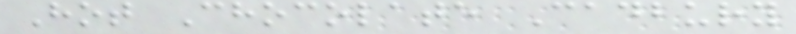Hot Chocolate Cadbury
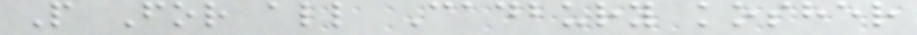P For all Cadbury kosher
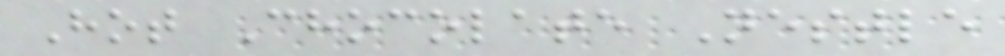Hot Chocolate Nestle
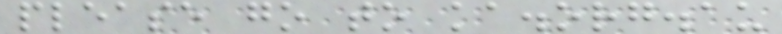please go to ka.org.au
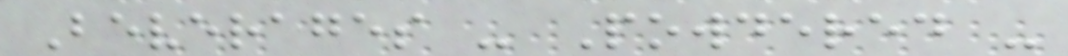Beverages - Powdered -
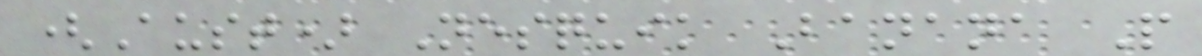(Aust) Nesquik Banana P
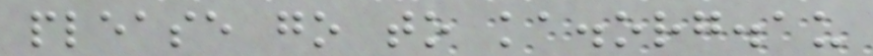please go to ka.org.au
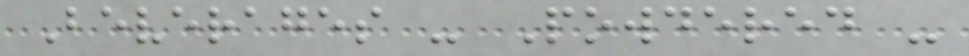Beverages - Powdered -
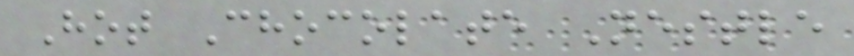Hot Chocolate Nestle
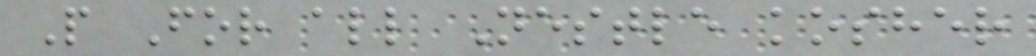P For all Nestle kosher
